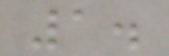1.
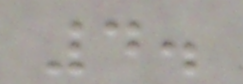4.
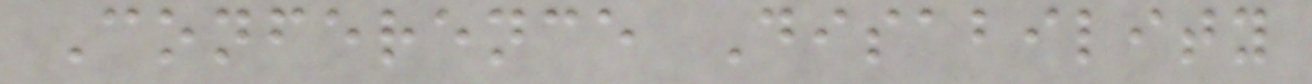Conference Disability
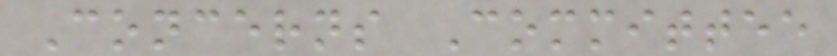Concerns Committee
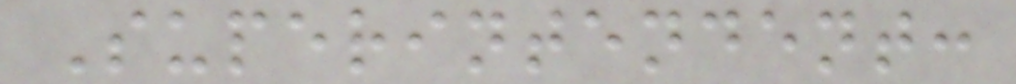Superintendent:
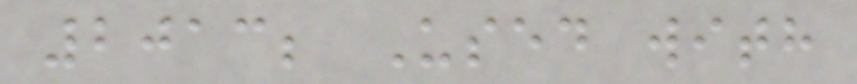2013; Used with
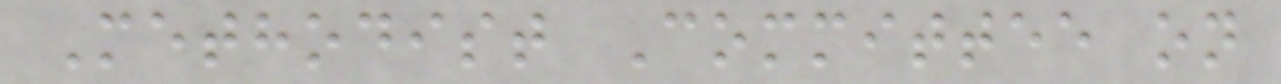Methodist Committee on
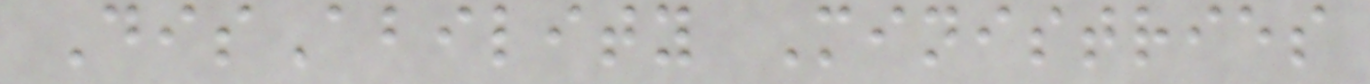DisAbility Ministries
